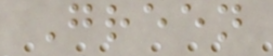Green
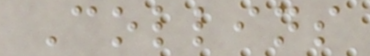Collins
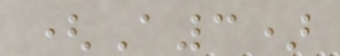(A3)
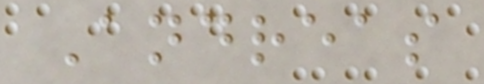Andreas
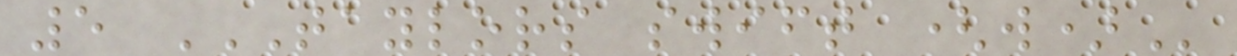5 TAYLORS SWIFT (W)
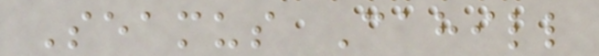Seamus Cahill
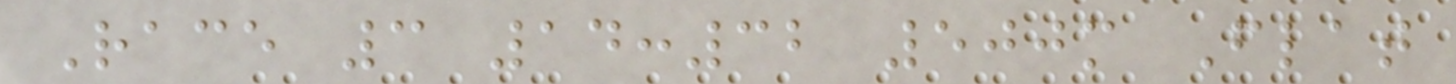Race 3 14:32 500m Flat
